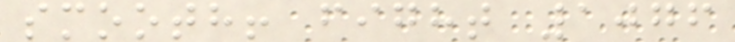smooth! fight 1076
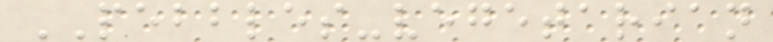PEBBLES-vegetarian
